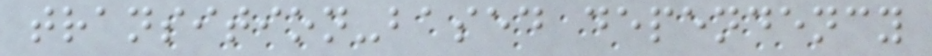transition-based dependency
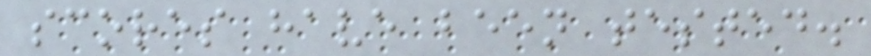scores have been tested.
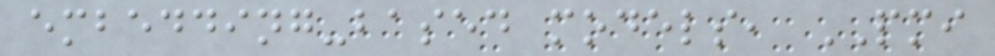embedding-based models, PMI
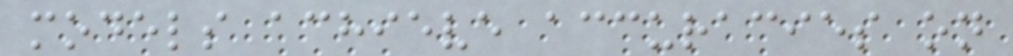models achieve accuracies on
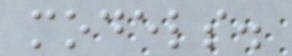models.
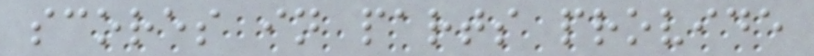scores in parts provide
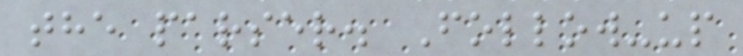the parser. Follow-up
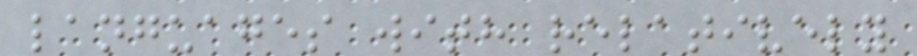languages with relatively
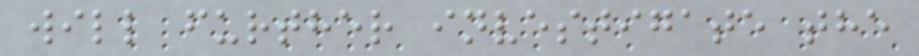will further investigate the
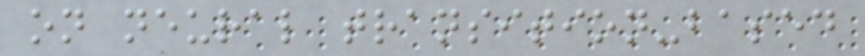on neural transition-based
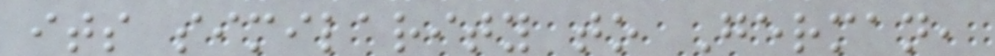its similarity to German,
